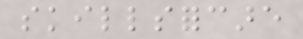skillsforcare
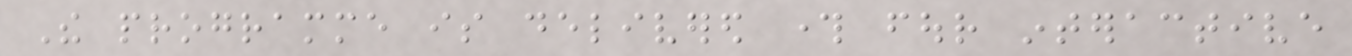The programme is delivered through four interactive
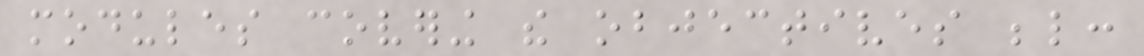modules covering the objectives below:
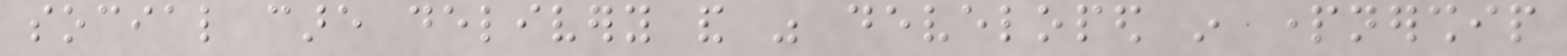social care delivery and was developed in partnership
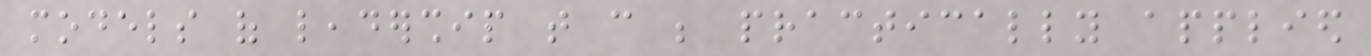models of leadership that can be practically applied
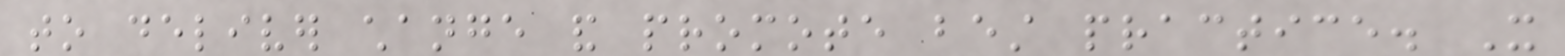to deliver change and promote best practice. It
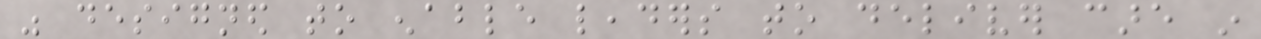was designed to enable leaders to deliver care in
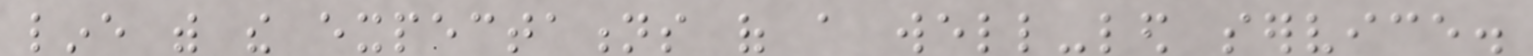line with the expectations of a well-led service.
